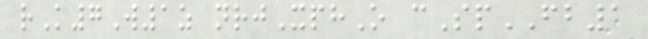rK7W1z nrjXphO cSpFB1
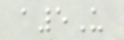a5U
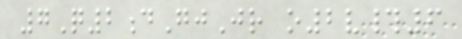7Q2dGjJr o2v#6
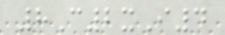8C2xI4
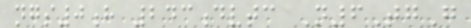ngs0h 243dvtc N6TgG
